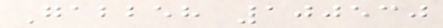Gabbeh 100530
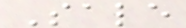Sale
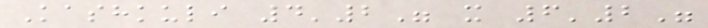Kashkuli 4'2" x 6'2"
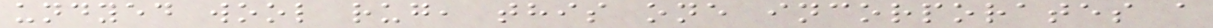undyed wool rug, this one incorporates a
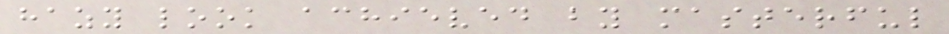hazy look achieved by masterful
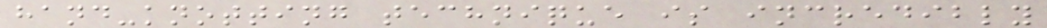hand-knotting technique is incredibly
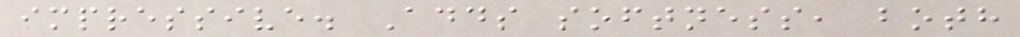impressive. Adds softness, both
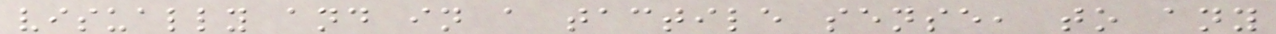visually and in a tactile sense, to any
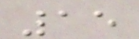15
